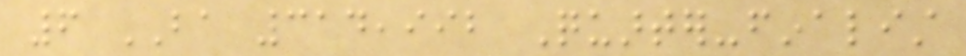6 BA 314,992 Quarter-finalist
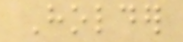Holder
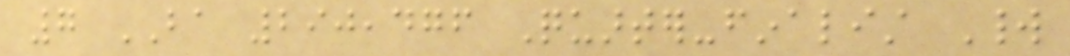7 BA 290,476 Quarter-finalist World
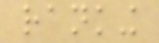ranking
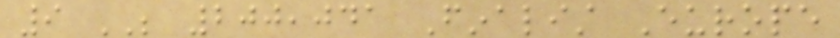9 BE 200,041 Finalist Europe
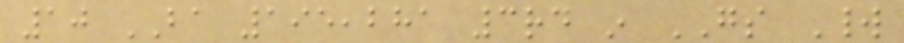10 BA 195,281 3rd in GS World
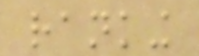ranking
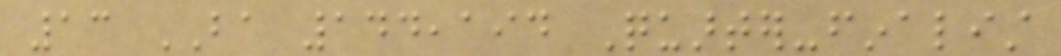13 BA 144,194 Quarter-finalist
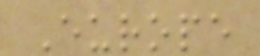Europe
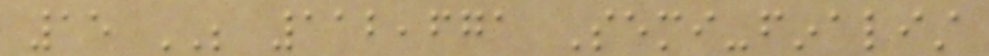15 BE 112,671 Semi-finalist
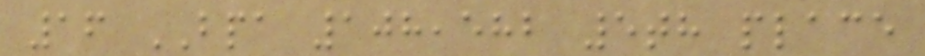16 BPA 108,582 5th place
